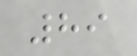89
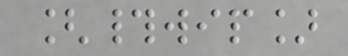[#wip]
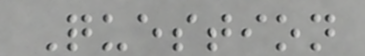Question
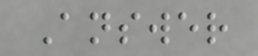Answer
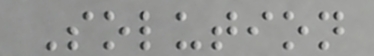Solution
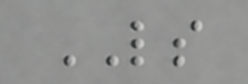LS
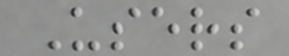Users
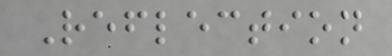Reflection
